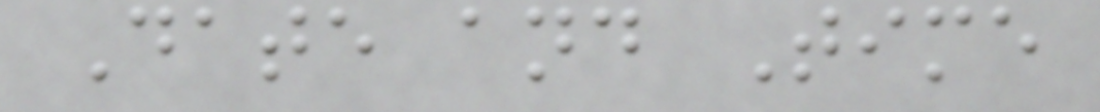Date and Time
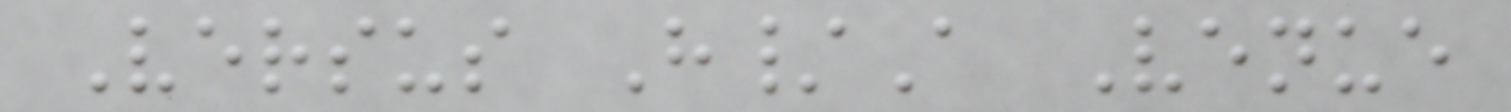Versus H/A Venue
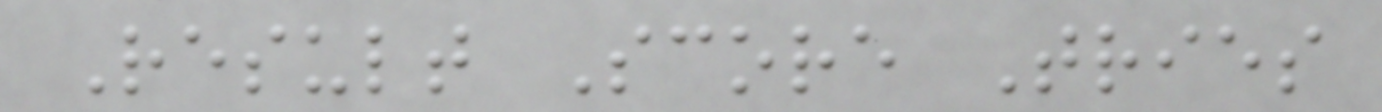Result Score Tries
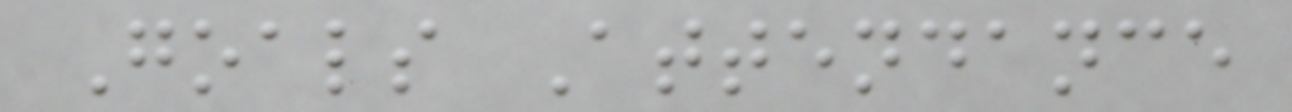Goals Attendance
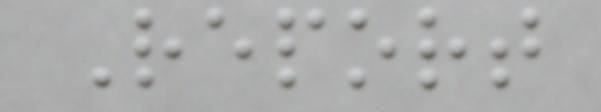Report
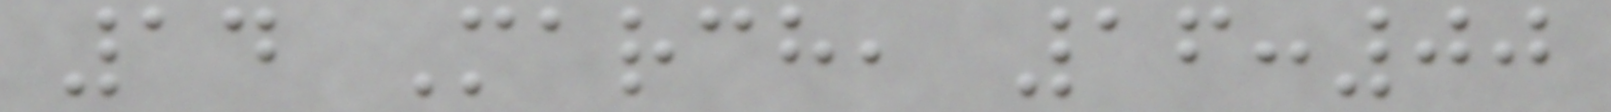14 March, 16:00
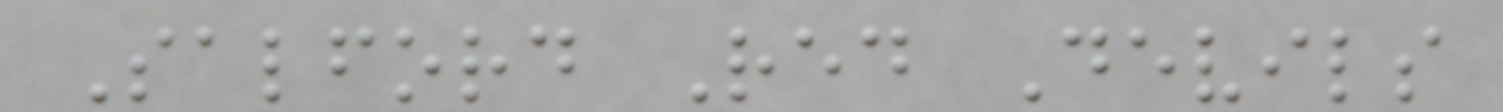Salford Red Devils
